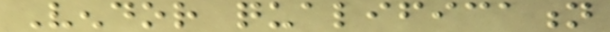Vendor qualification
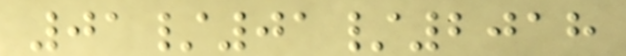01/01/2018
